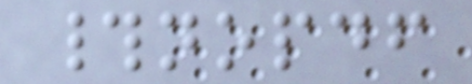#nopdf
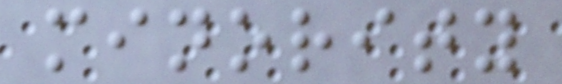minority
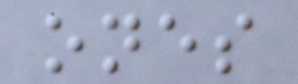ones
